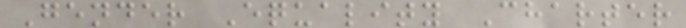Gender Equality Charter
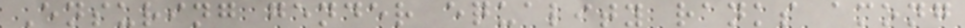Ensuring gender equality ranks among
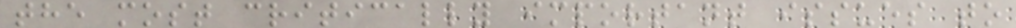the most critically important issues to
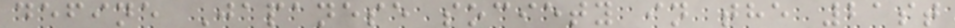define Japanese society in the 21st
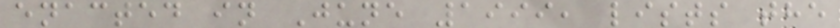enacted in June 1999, lists the
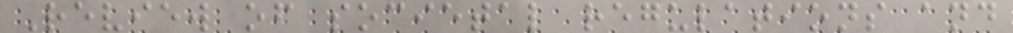Review of societal regulations and
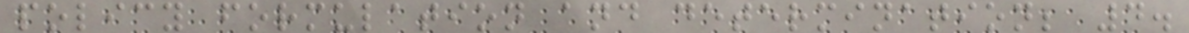policy formulation and determination; 4.
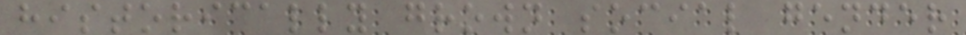historically grown social gender
